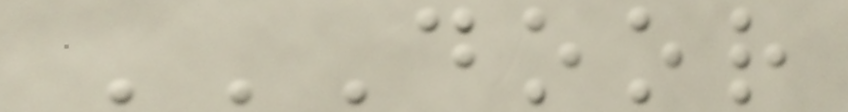DOOR
